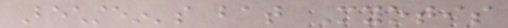Bechstein's bat Myotis
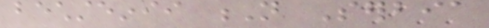bechsteinii N Serbia
